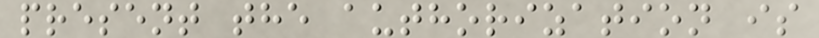present the authorization is
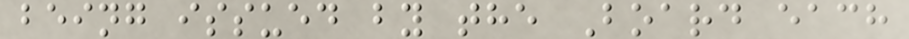being issued by the Board each
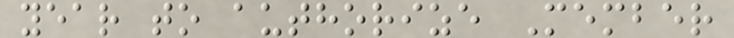year to authorize Member
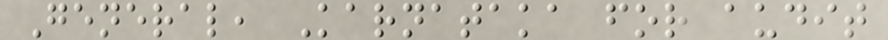General, Karnataka for audit
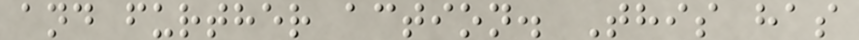and further action. This has
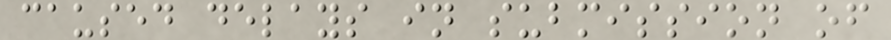caused delays in submission of
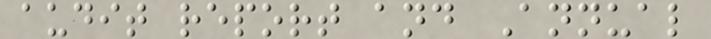audit report and Annual
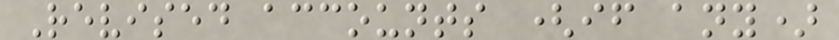Revised accounts (if any)
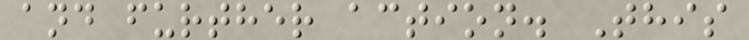and further action. This
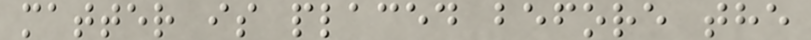matter is placed before the
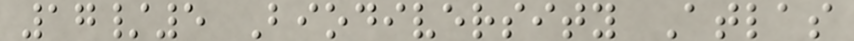17/5 Biodiversity Atlas
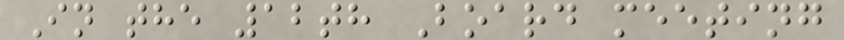In the 12th Board meeting
